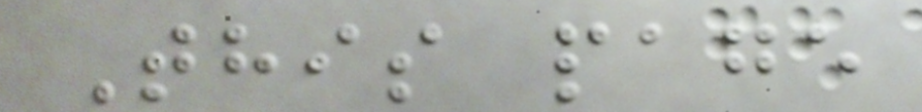This page
